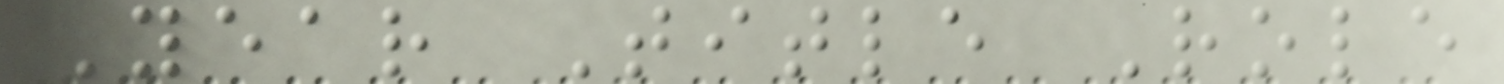Year Title Role
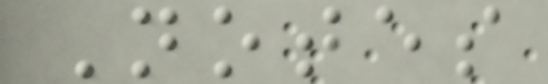Notes
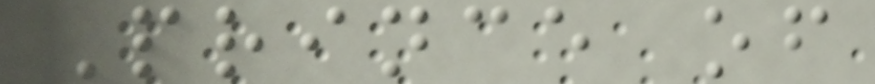Prince of
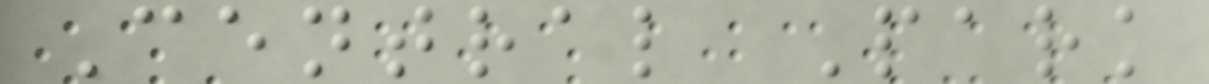Central Park
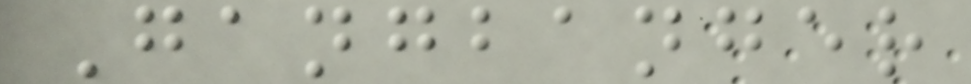Gangbanger
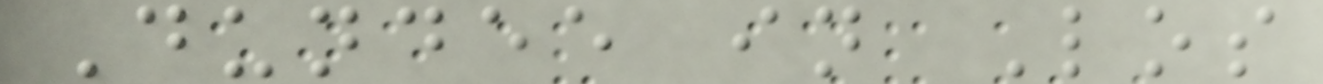Dundee in Los
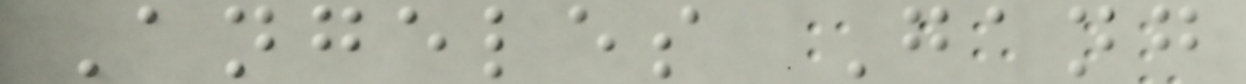Angeles Gang
